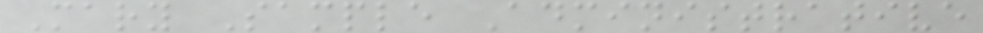Mary Sample Administrative
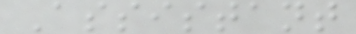Assistant
